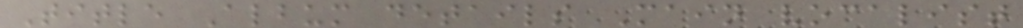Title Album details Main vocalist
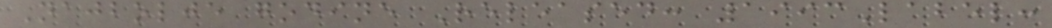Najbolje godine Released: 1993Label:
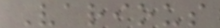Various
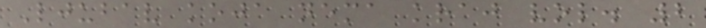Ljubav koja nema kraj vol. 2
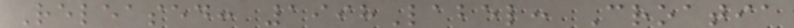Released: 1998Label: Croatia
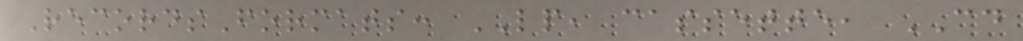RecordsFormats: LP, cassette, CD
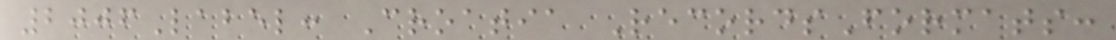2006Label: Croatia RecordsFormats:
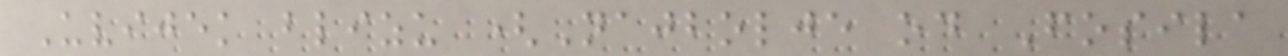Uvijek blizu (Najbolje od Fosila
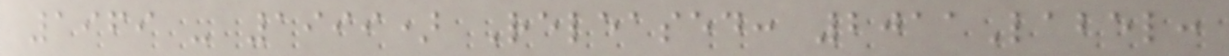1969 - 1999) Released: 2011Label:
